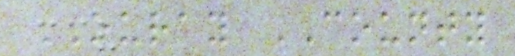OURAY COUNTY
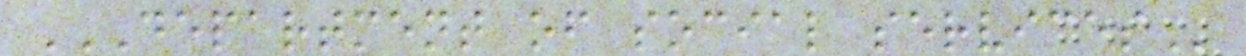DEPARTMENT OF SOCIAL SERVICES
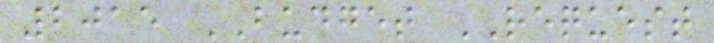2015 BUDGET REQUEST
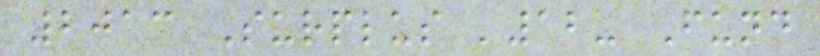2013 Surplus '12- Fund
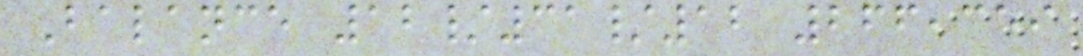Balance 12/31/12 266,359
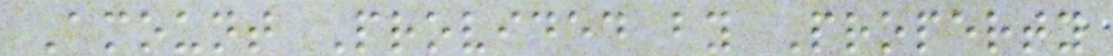Amount Provided by Property
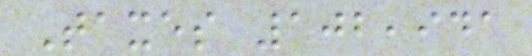Taxes 102,941
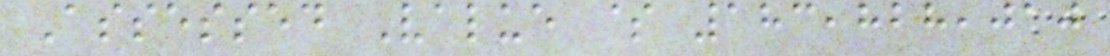Assessed Value $ 183,828,010
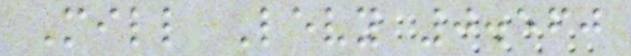Mill Levy 0.560
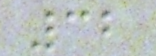32
